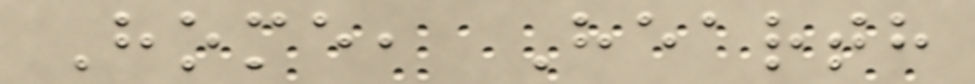Home, Hearth
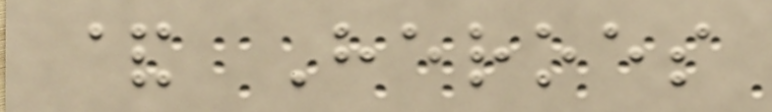& Heroes
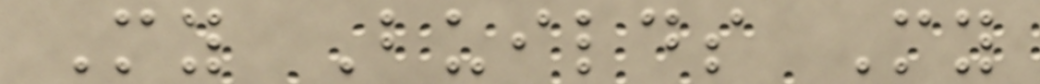My Builds My
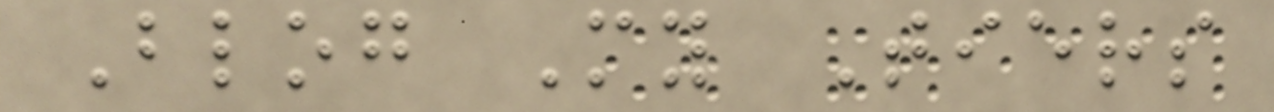Blog My Tiers
